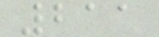211
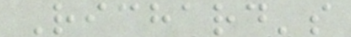Richard's
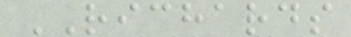RICHARDS
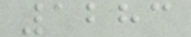1283
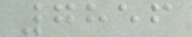7856
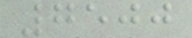7500
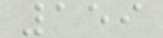159
